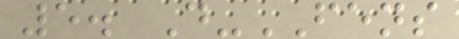5. D-FENS
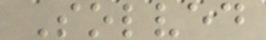Solved
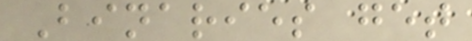Binaries get
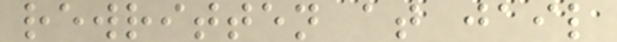rewritten at jail
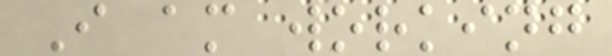I am working
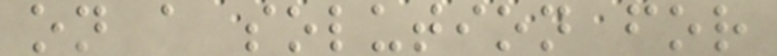on a solution for
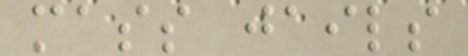mass jails
